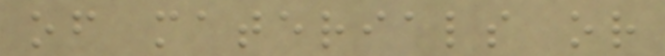of materials or
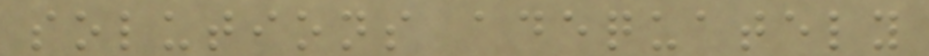solutions adequately
